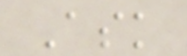Ask
